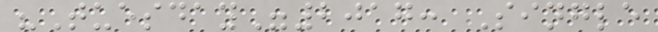"Tuesday"2017: Single
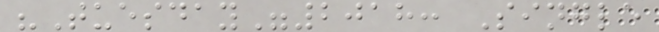"Tuesday"2018: Single
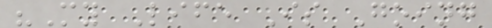"My Life Is Going
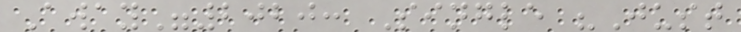Away"2020: Single "Just
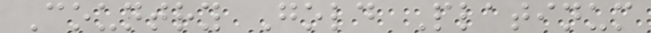Country Gold Platinum
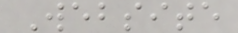Website
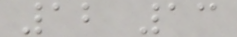12 13
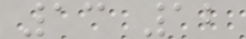13 12
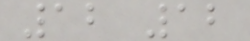12 12
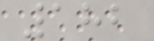182
